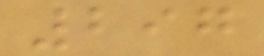297
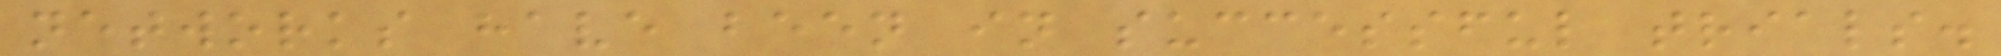networks have been in successful trials.
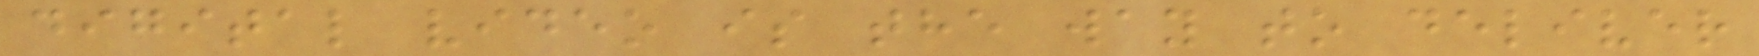digital video is the way to deliver
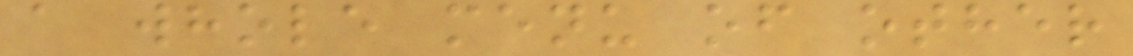a whole menu of other
